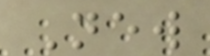New
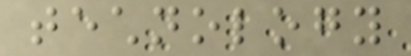technology
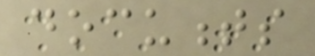documents
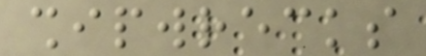shipwrecks
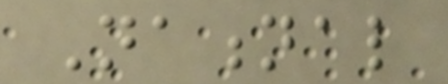National
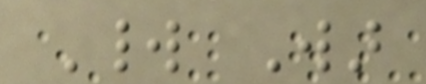World War
